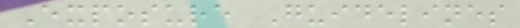Exposure Guidelines
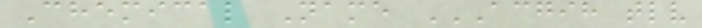Chemical Name ACGIH TLV
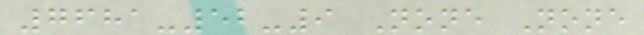7681-52-9 None None
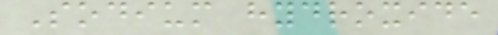Sodium hydroxide
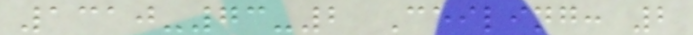1310-73-2 Ceiling: 2
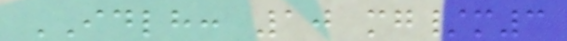IDLH: 10 mg/m3
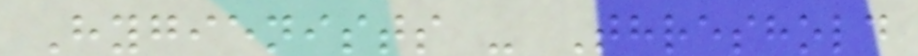Hygienists - Threshold
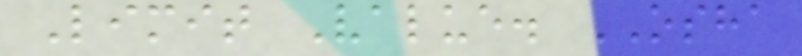Limit Value. OSHA
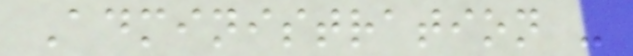Administration -
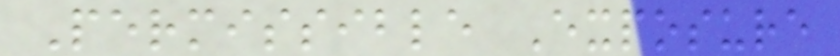Permissible Exposure
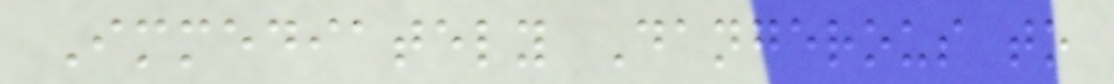Immediately Dangerous to
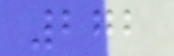272
